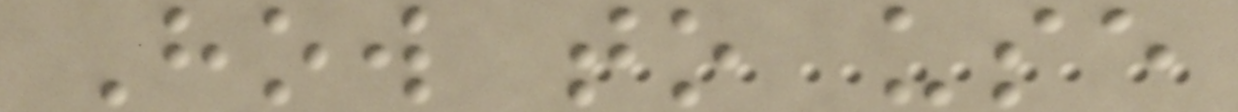How to use
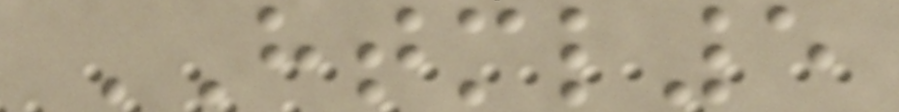HTML5
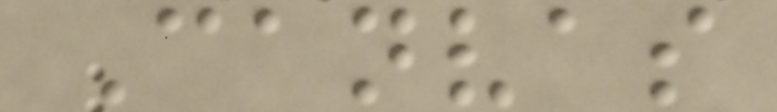Canvas
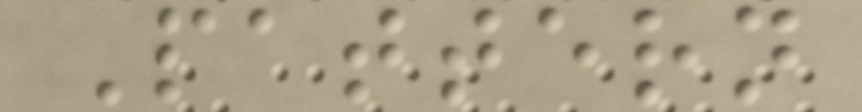Pattern
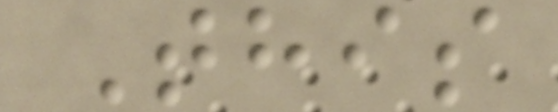This
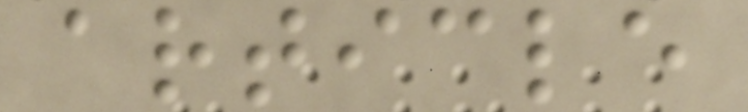article
